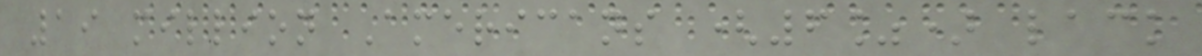19 million Americans (6%) lack
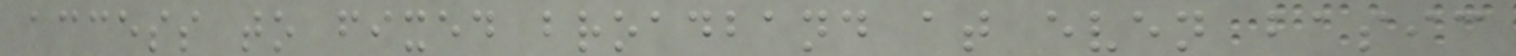access to fixed broadband at even basic
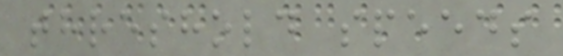threshold speeds
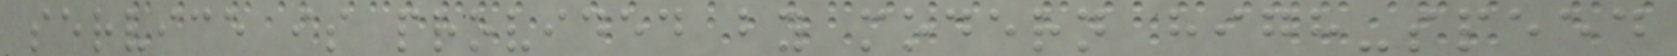service is provided by modern high-speed
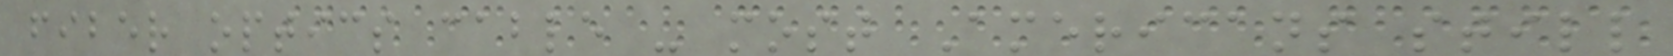fiber optics cable - most Americans still
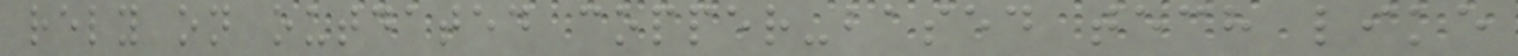rely on outdated copper-based tech like
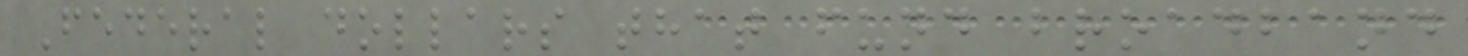Federal dollars that fund broadband
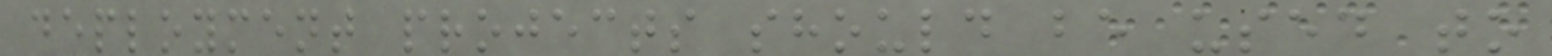deployment projects should be used to
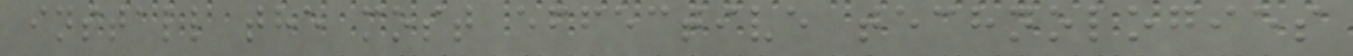install the most effective technologies
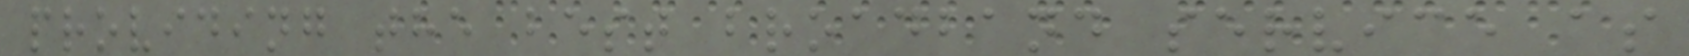providing the best broadband service as
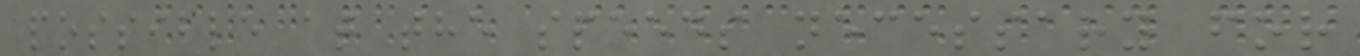possible at the speeds necessary for
